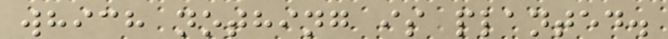which nothing is planted.
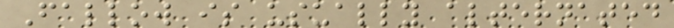Fallow is usually alternated
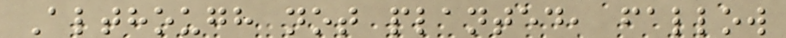Although not planted, fallow
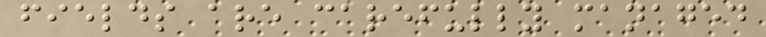fields are carefully managed
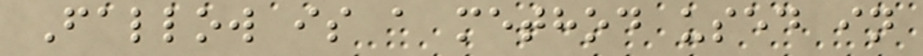Fallow is a method used in
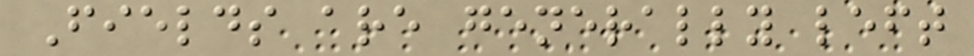Fields are generally left
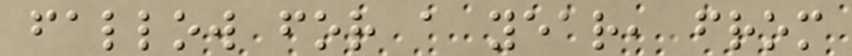fallow for a year, from
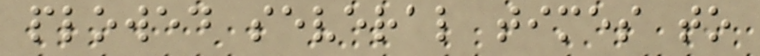plowed several times to
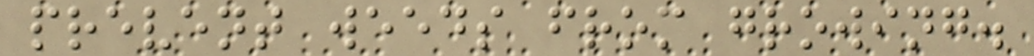prevent weeds from growing.
